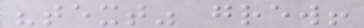"text" grew!
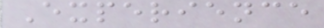Experience
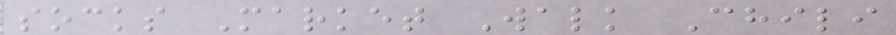socks Market Walk Chili
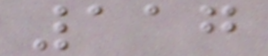117
